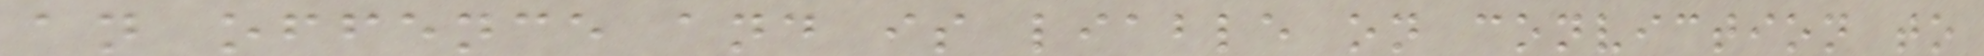an offence and is liable on conviction to
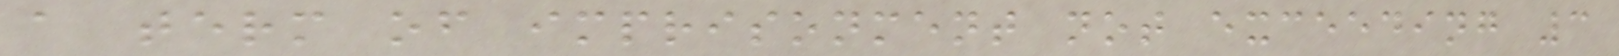a term of imprisonment not exceeding 3
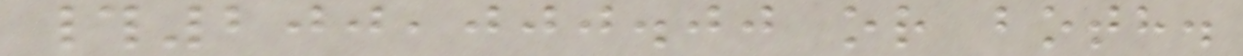#200,000.00 or both.
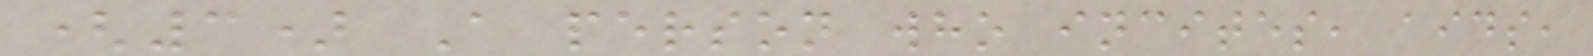(3) A person who incites, aids,
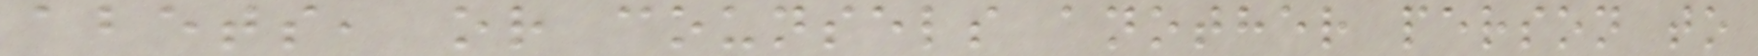abets, or counsels another person to
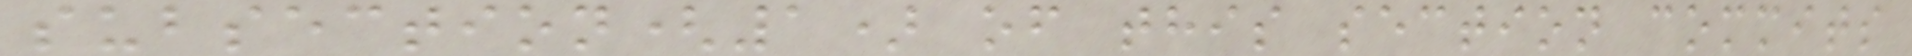subsection(1) of this section commits
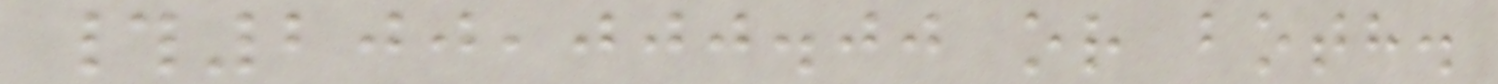#200,000.00 or both.
